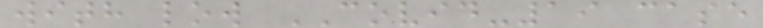with low COVID-19 case
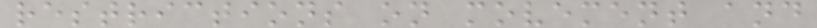restrictions on movement and
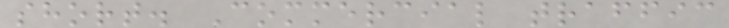short. Commercial traffic
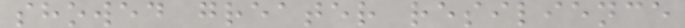showed greater resilience
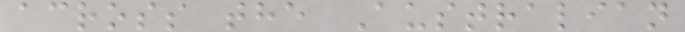across the Australian
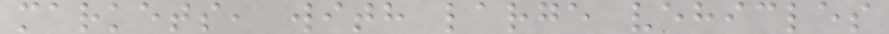markets, with large vehicles
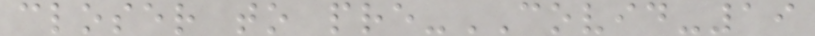closer to pre-COVID-19
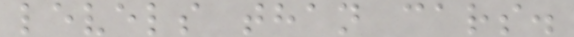levels than cars.
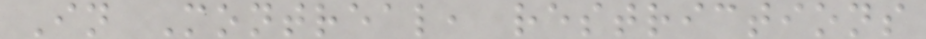In Montreal, restrictions
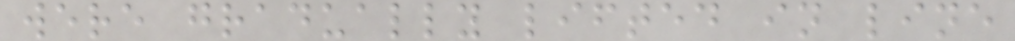were gradually lifted in line
